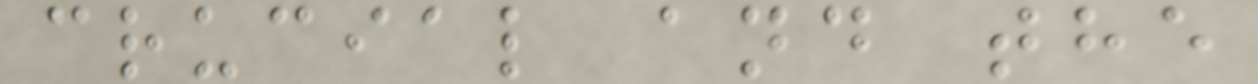crucial and the
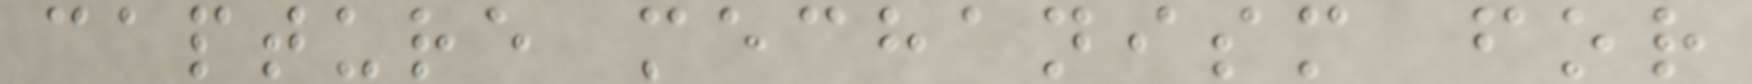capture mechanism for
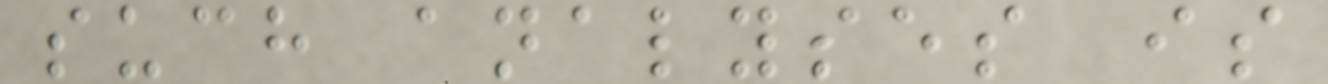such analyses is
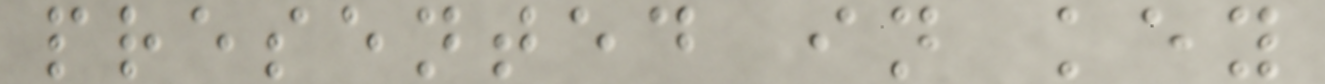presented in key
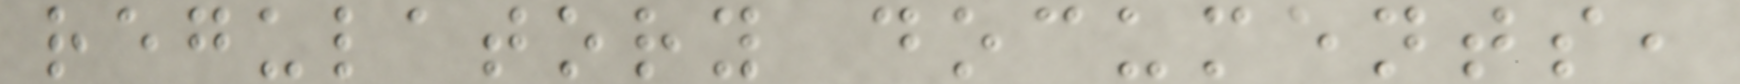regulatory documents,
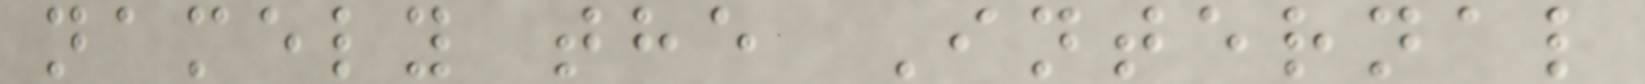namely the Internal
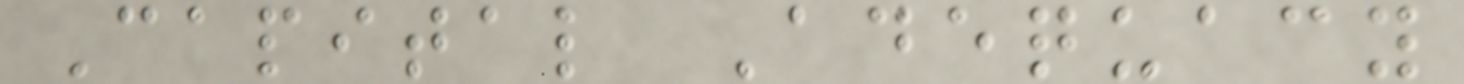Capital Adequacy
